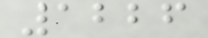1226
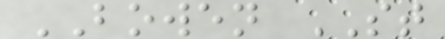BOWEN ST
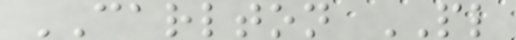CARLTON PL
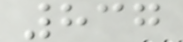837
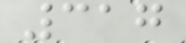317
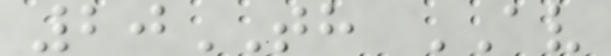20TH AV
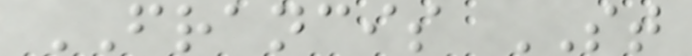FRANCIS ST
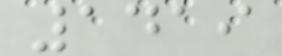1419
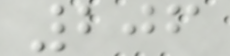206
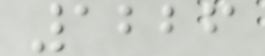1226
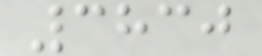3830
